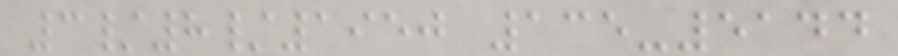3/8/1950 135-5144
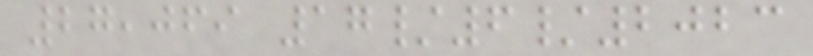27,069 17/6/2023
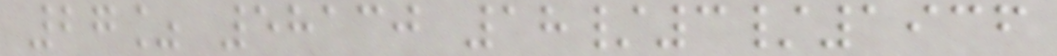27% 58130 18/3/1936
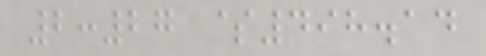2:27 $498.14
